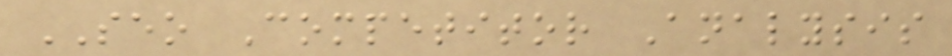SEO Competitor Analysis
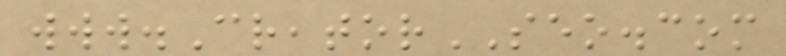www.CreatorSEO.com
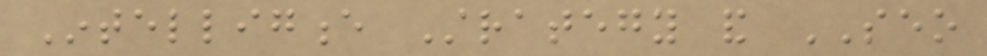Intelligence Strategy and SEO
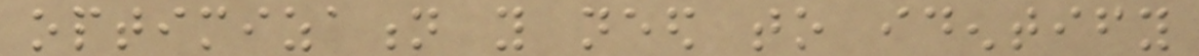optimization you need to identify
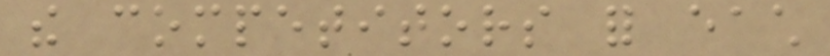the competitors for each
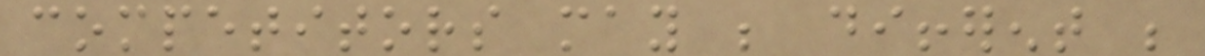competitors may be different be
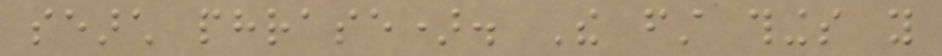search phrase). The first things you
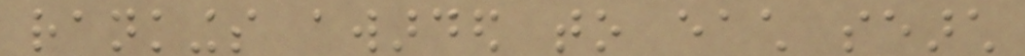rankings awarded to each search
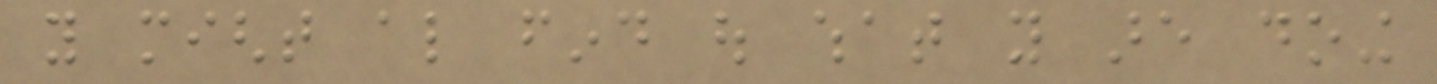you might also find out what you are doing
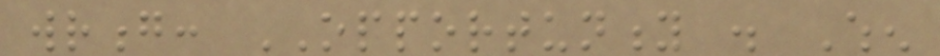wrong: OPPORTUNITY . When
